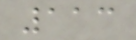113
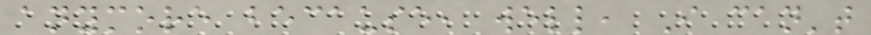anymore because, well, I can't
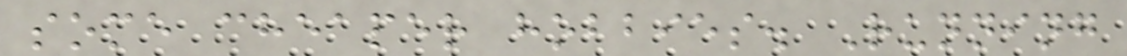some cheaper hobbies. Running
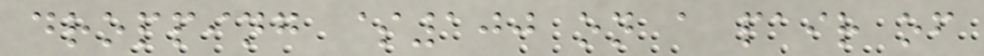dropping $100 on a pair of
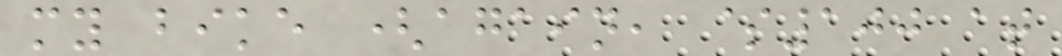my bike (again, $100 at
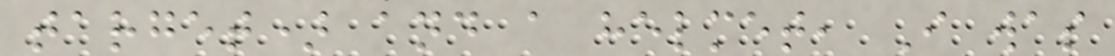target) and a helmet, I was
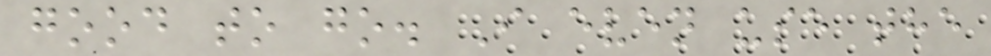good to go. I even use the
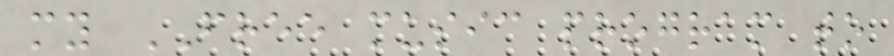my FREE music program to
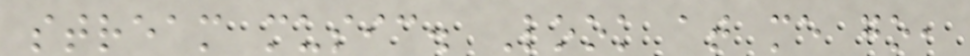stream music. Look at me go,
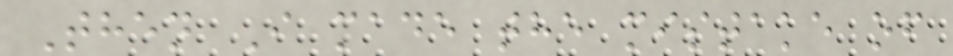Then I made the mistake of
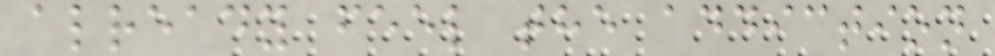already feel the addiction
